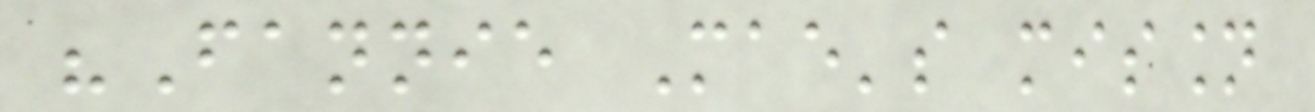"Fannie Mae's mission
